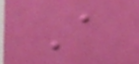A
